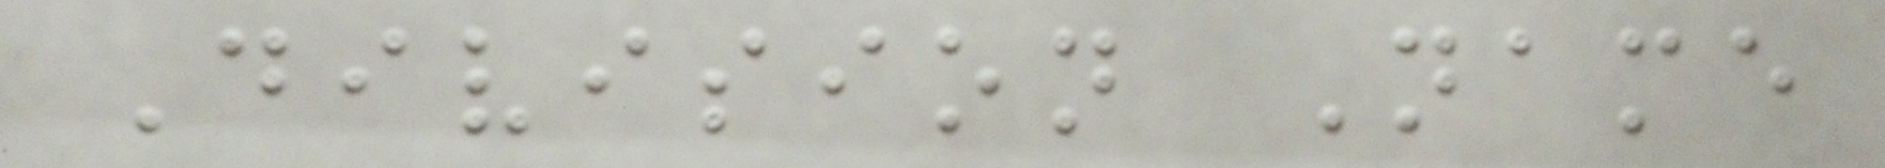Division Name
